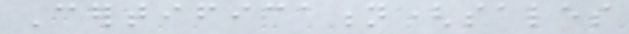Certification(sales
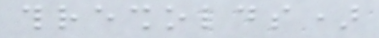thresholds)
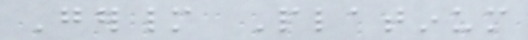Germany Platinum
